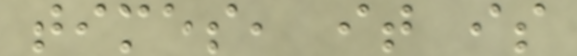times, it is
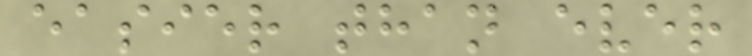easier than ever
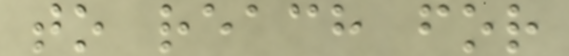to reach for
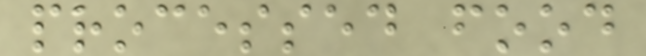processed food
